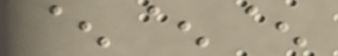^^^
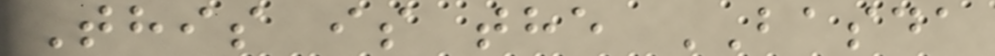This is the BASDA
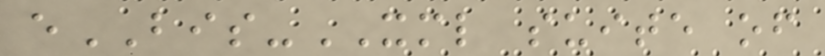eBIS-XML suite of
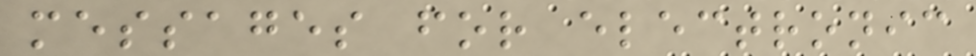messages for electronic
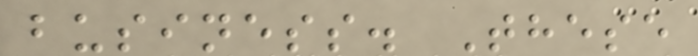business. These
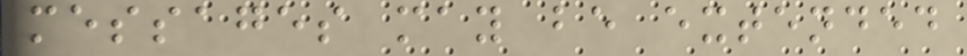messages may be extended
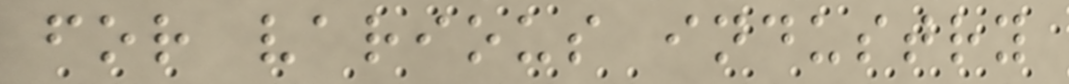for various industry
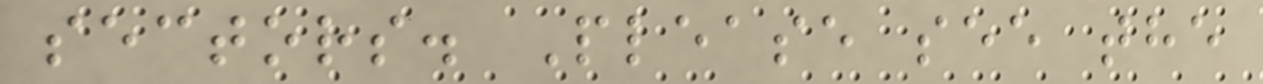sectors. Please see the
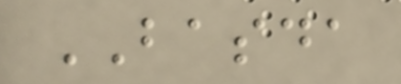BASDA
